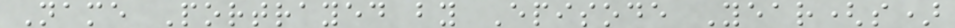Name Portrayed by Episode Year(s)
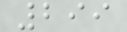299
